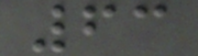63
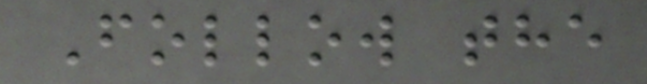Follow the
